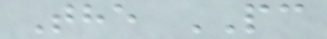The PC
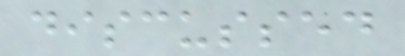discussed
